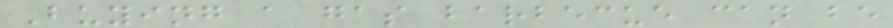Buying a gas barbecue can be
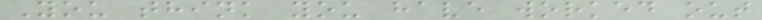You think you have worked out
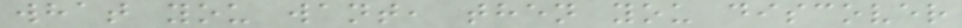what you want, then you discover
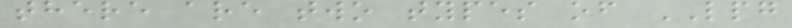there are two types of LPG
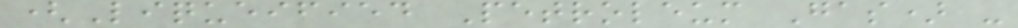(Liqueified Petroleum Gas) -
